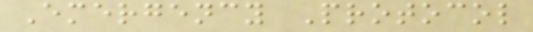Emergency Protocol
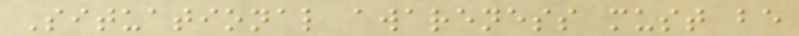Situational awareness must be
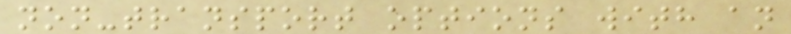non-transport options with an
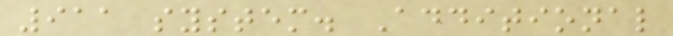911 system. Additional
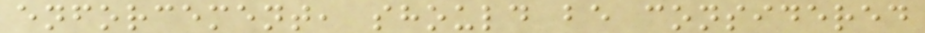enforcement, should be considered
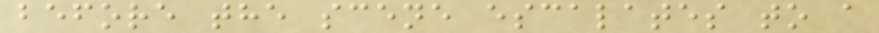before the scene escalates to a
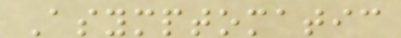Asymptomatic
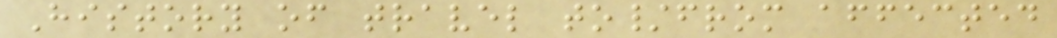History of travel to/from affected
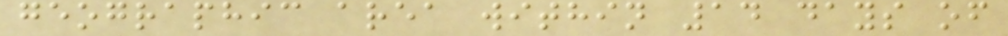geographic area within 14 days of
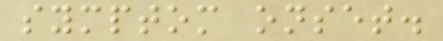symptom onset.
